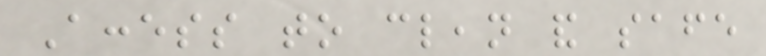Access to clean and safe
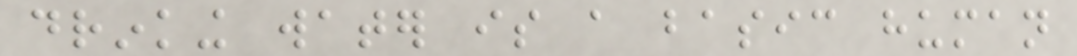drinking water is a basic human
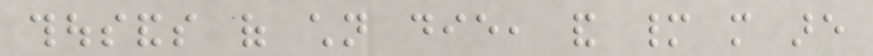thousands of children die, and many more are
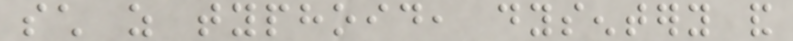such as typhoid, dysentery and
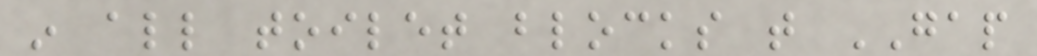in all toilet blocks that GAP
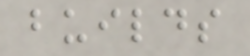builds
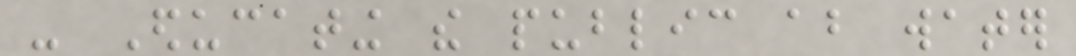- Educating the public about water
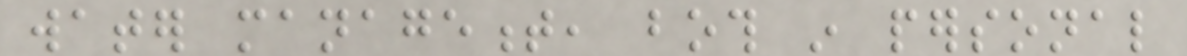water management, both in personal
